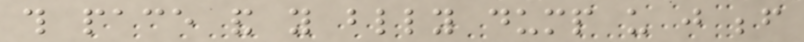this pace and you blindly dump us just before
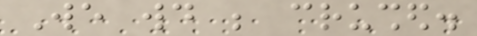We would be crushed.
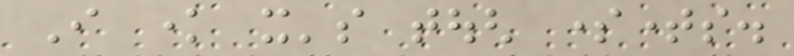I know it's tough sometimes.
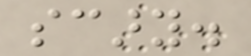scary.
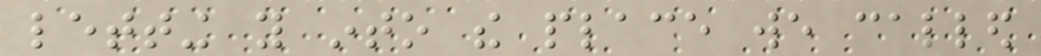letting you into the place we called
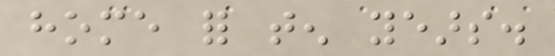home for ten years.
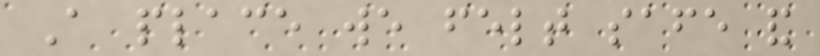A place we felt safe and
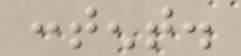content.
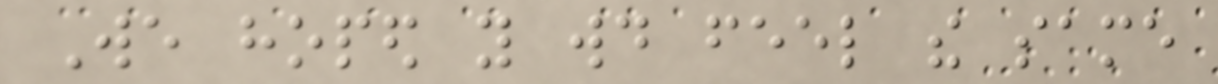We hoped you would feel the same
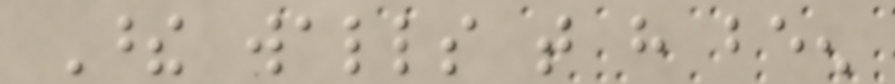These walls that have been
